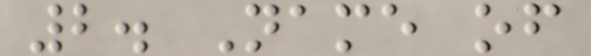2. Name of
